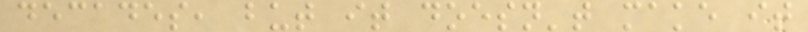decades, but it doesn't make it
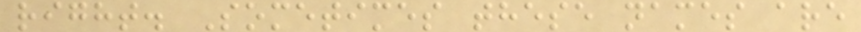right. Sometimes these names are
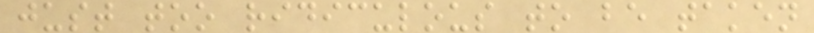just too ridiculous to be taken
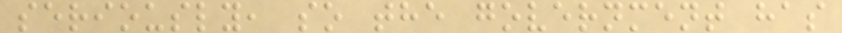seriously, so the government has
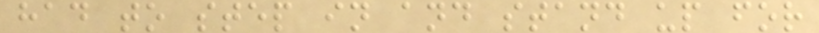had to step in and stand up for
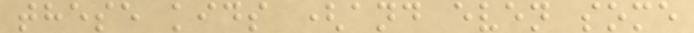these kids (and even some
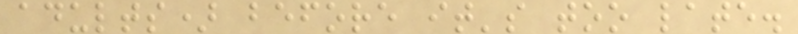adults) before it's too late.
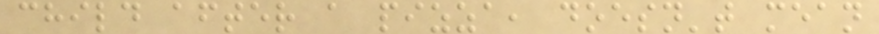child after a pizza, doesn't mean
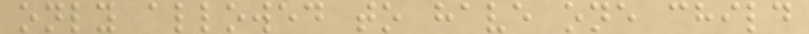only allowed to have one child
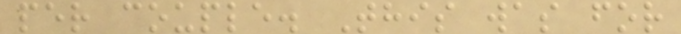per couple. This was for
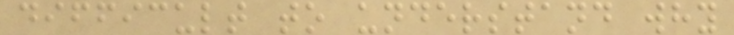difficult to understand why
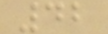42
